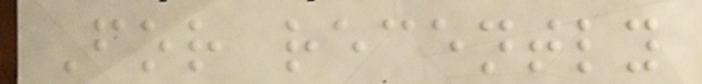For recently
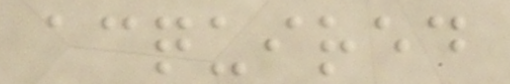acquired
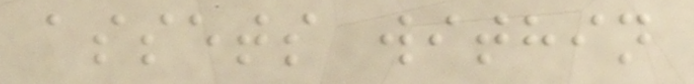assets within
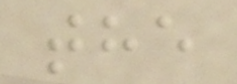the
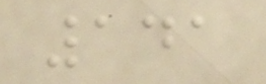141
